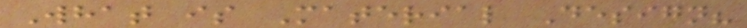What is Material Design?
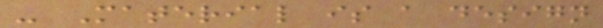- Material is a design
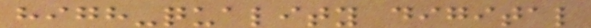high-quality digital
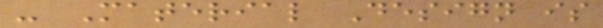- Material Design is
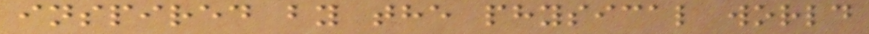inspired by the physical world
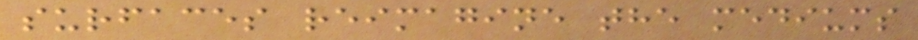surfaces reimagine the mediums
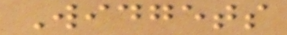Widgets
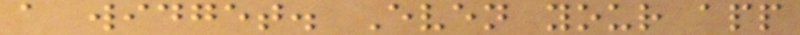a widget. Even your app
